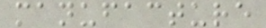manufacture
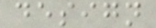design
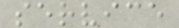service
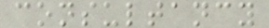consultancy
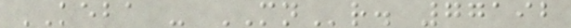KEBA - MNr. 77192
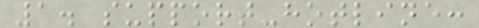1. support-hotline:
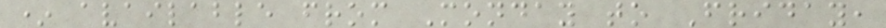* available from Monday to Friday,
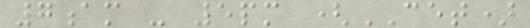7am - 5pm (CET)
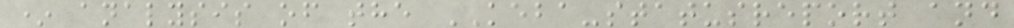* analysis of the KEBA-statusreport and
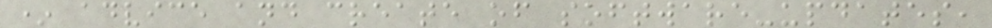* advice and create of software-updates,
